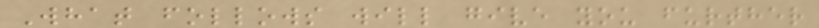What follows will give you further
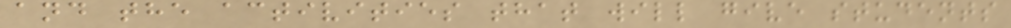and the activities that will give students
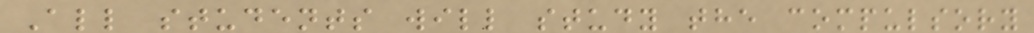All students will study the compulsory
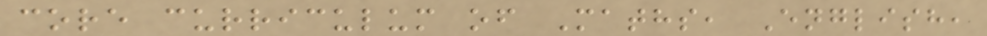core curriculum of Maths, English,
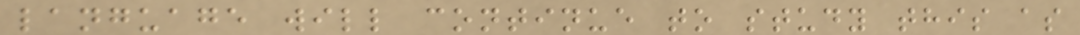language will continue to study this as
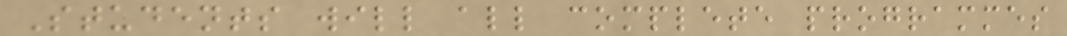Students will all complete programmes
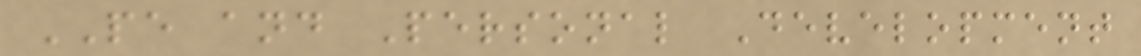PE and Personal Development
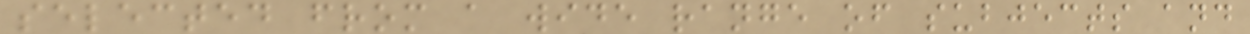selected from a wide range of subjects and
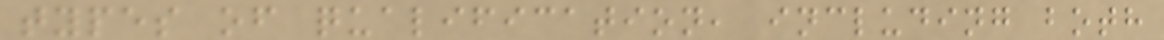types of qualification, including both
